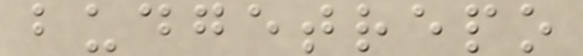budgetrepo
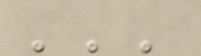'''
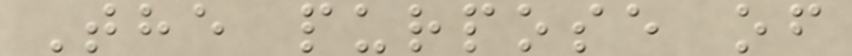The purpose of
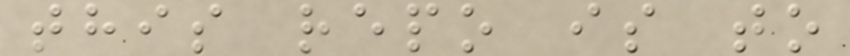this repo is to
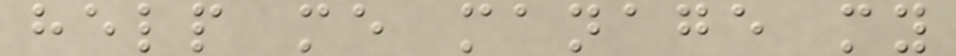help me manage my
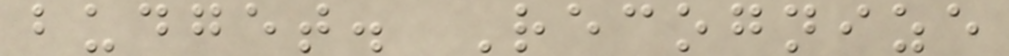budget. Recognize
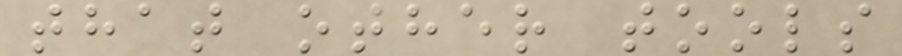that other tools
